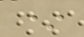*
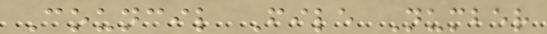Council File Number
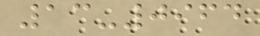13-0964
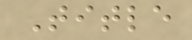Title
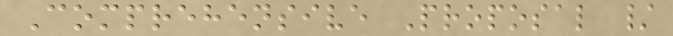Comprehensive Proposal /
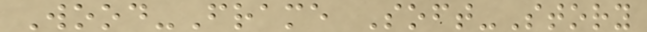Wood-Frame Soft-Story
